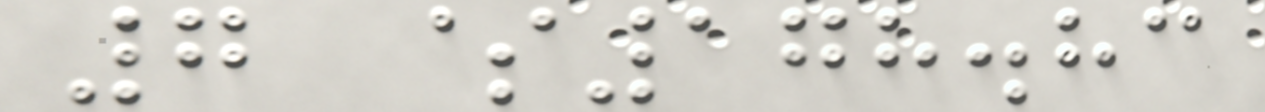7 $178.83
